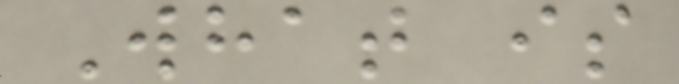What is
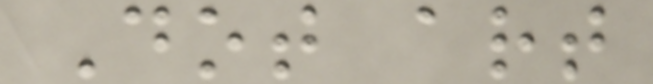Dot art
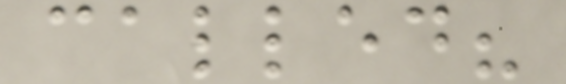called?
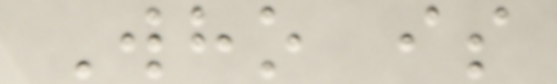Who is
